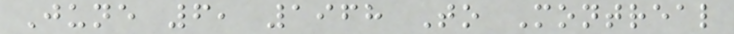June 6, 1968 To Montreal
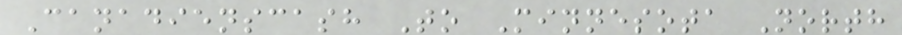Canadienscash To Minnesota North
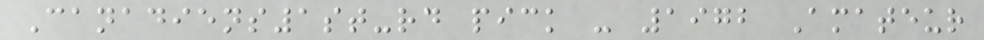Canadiens1st-rd pick - 1972 Amateur
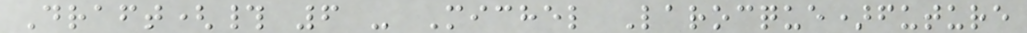Draft(# 6 - Michel Larocque)future
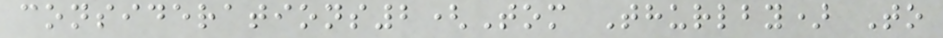considerations2(Tom Thurlby) To
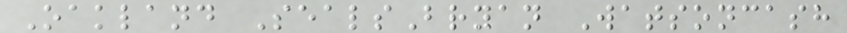Oakland SealsBryan Watsoncash
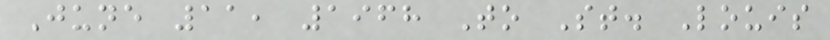June 11, 1968 To St. Louis
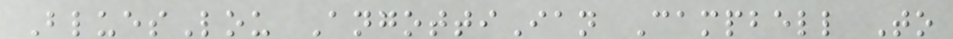BluesLou AngottiIan Campbell To
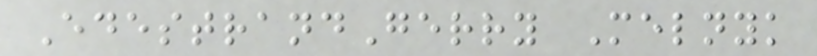EdestrandGerry Melnyk
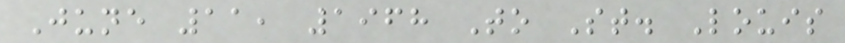June 11, 1968 To St. Louis
